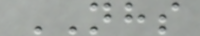NHS
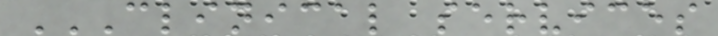CLINICAL SERVICES
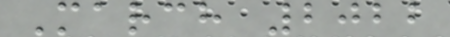March 2022
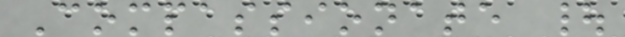Compassionate |
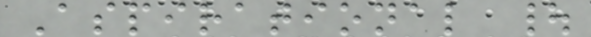Aspirational |
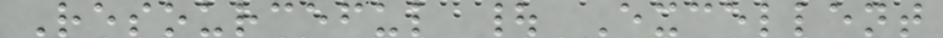Resourceful | Excellent
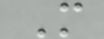M
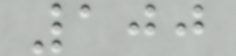100
